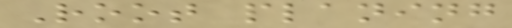Root planing
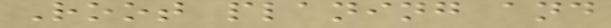Root planing and
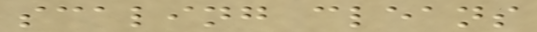scaling cleans
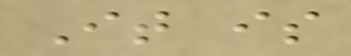It is
